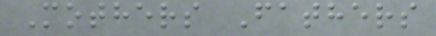Mothers Fathers
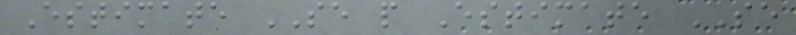Estimate SE p Estimate SE
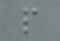p
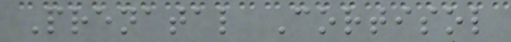Prenatal Cortisol
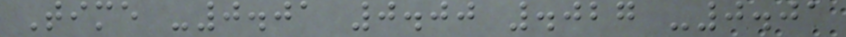Time -0.01 0.00 .027 -0.01
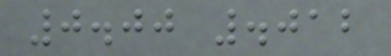0.00 .012
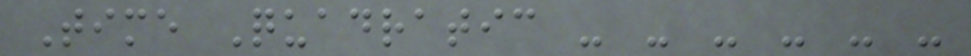Time Quadratic - - - - - -
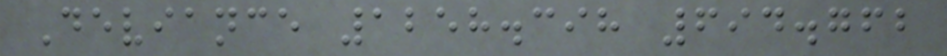Deviance 1258.398 694.762
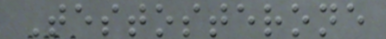Testosterone
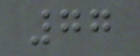77
